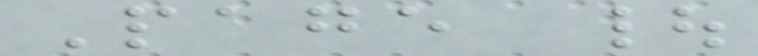Page |
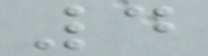4
